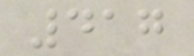417
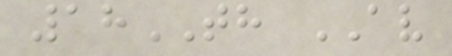18TH AV
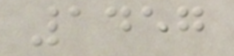1457
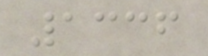1336
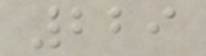229
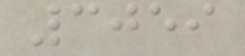3059
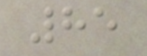85
